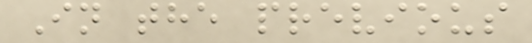In the previous
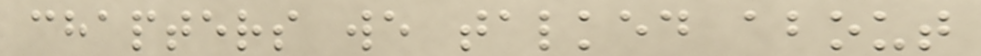chapters we talked about
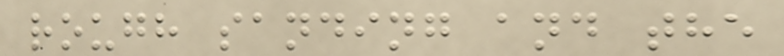rough sanding and the
